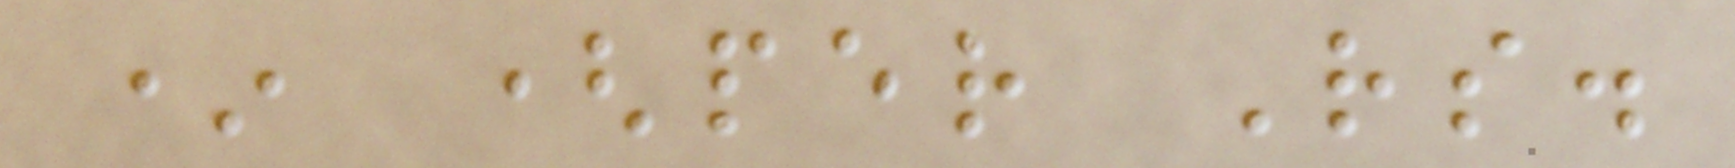* (per Rs.
